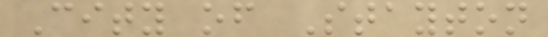City of Stayton
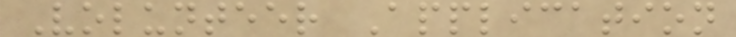Volunteer Application
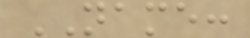NAME:
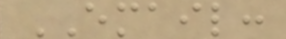EMAIL:
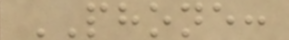PHONE:
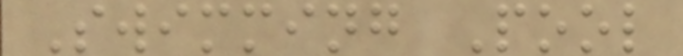Swimming Pool
